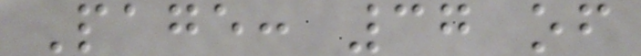Page: 37 of
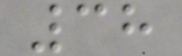38
